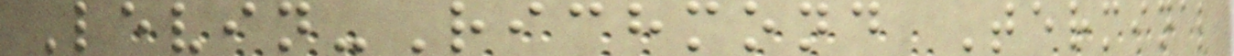Levin-Richmond Terminal
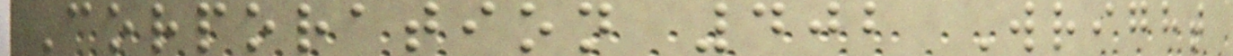Corporation 402 Wright
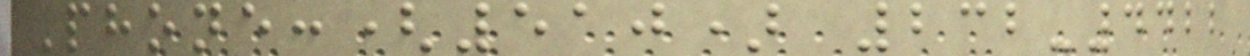Phone:(510) 232-4422
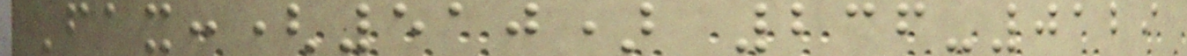Fax:(510) 236-0129
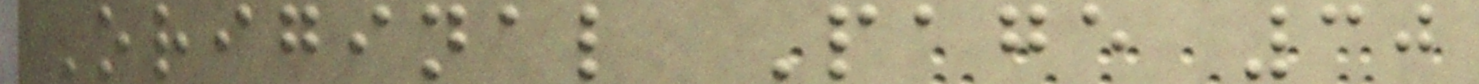Original Page 30
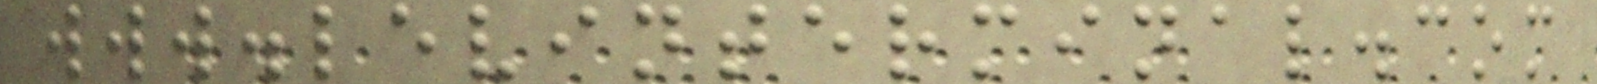www.levinterminal.com
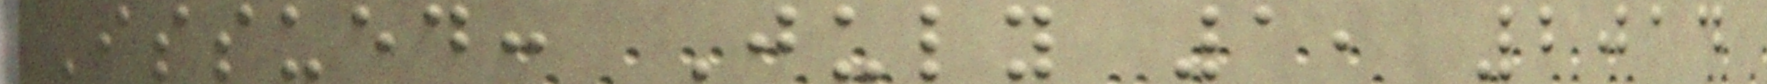Issued: July 1, 2014
